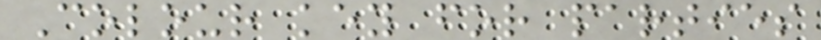Colour key for parties
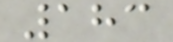183
